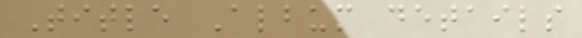Title Album details
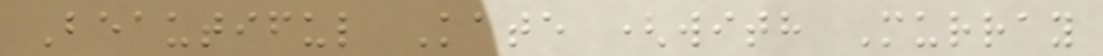Beautiful Kate (with Murray
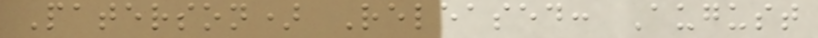Paterson) Released: August
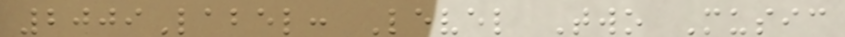2009Label: Level Two Music
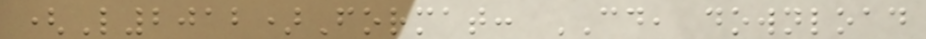(L2012)Format: CD, download
